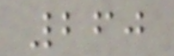260
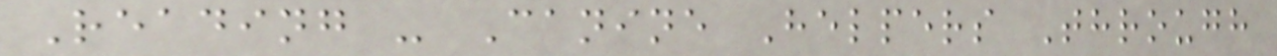Reading - Canine Helpers Through
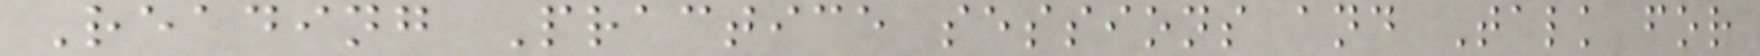Reading Practice sessions and Talk for
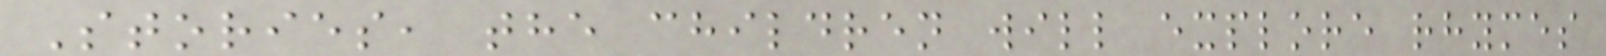Stories, the children will explore rhymes
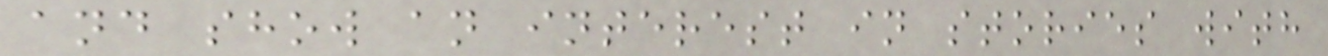and show an interest in stories with
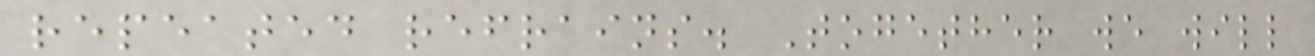repeated refrains. Together we will
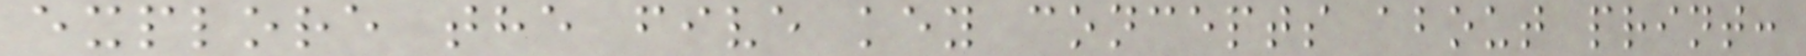explore the five key concepts about print:
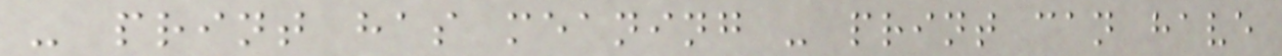- print has meaning - print can have
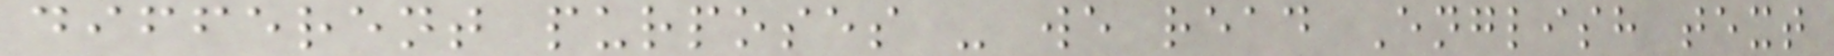different purposes - we read English text
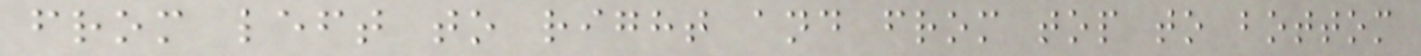from left to right and from top to bottom
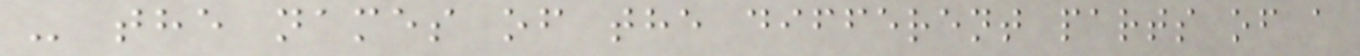- the names of the different parts of a
